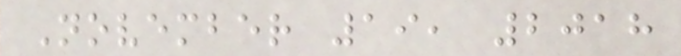November 19, 2018
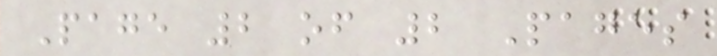Page 2 of 2 Pages
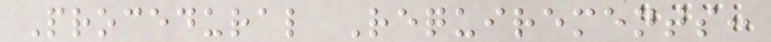Procedural Requirements:
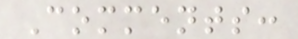Comments:
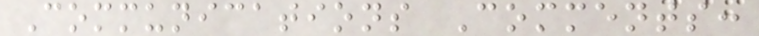Communications Comments:
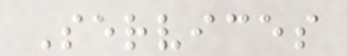Services
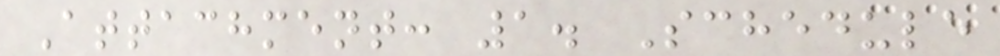Attachment: 1. Schedule
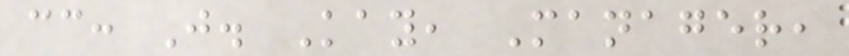cc: J. Kay, Manager,
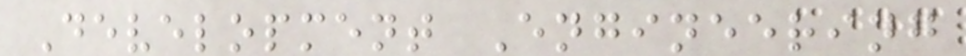Development Engineering
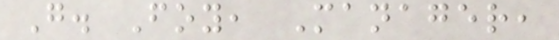G. Foy, Manager,
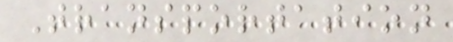Transportation
